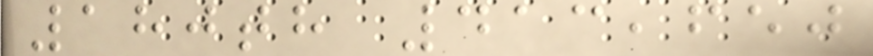180th 413,650
